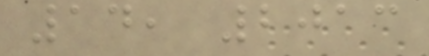14, 2013
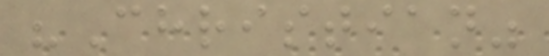"Christian"
